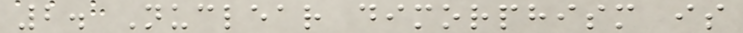2. Nuclear dimorphism is
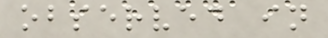observed in
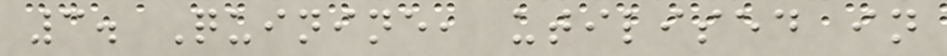3. Quinine, utilised in
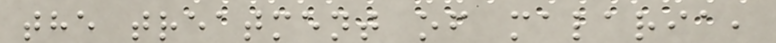the treatment of malaria,
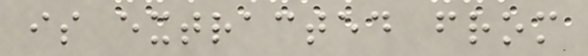is extracted from
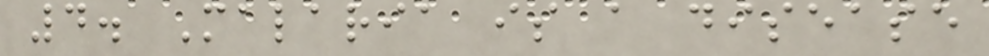4. Malaria is a disease
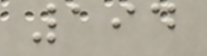194
